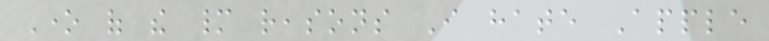One of the many reasons I hate Apple
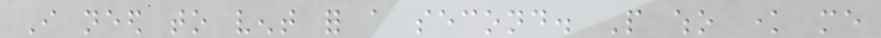I need to vent for a second. People who know me
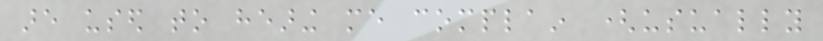are used to hearing me complain (usually
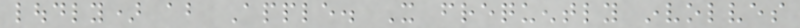loudly) about Apple. It frequently involves
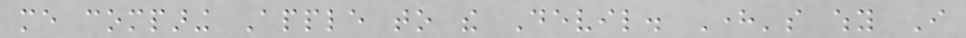me comparing Apple to the Devil. Here's why I
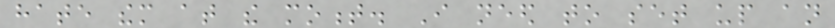hate them at the moment. I need to set up an
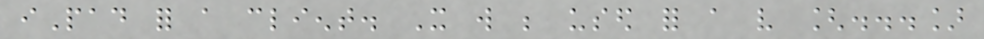iPad for a client. It will be used for a very [...]
